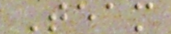Team
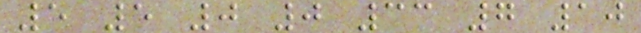5 5 0 0 33 7 10
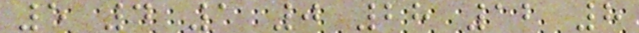5 4 1 0 28 12 8
